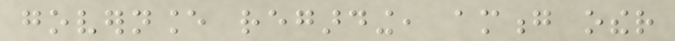governance regarding, among other
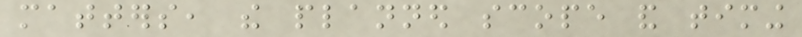matters, the planned scope and timing
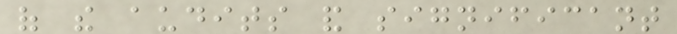of the audits and significant
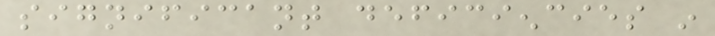significant deficiencies in
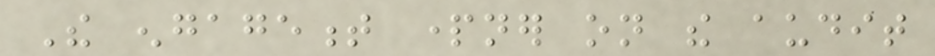The engagement partner on the audit
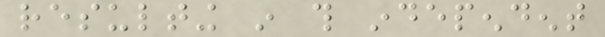resulting in this independent
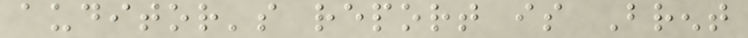auditor's report is Brent
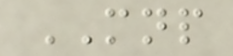MNP
